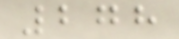278
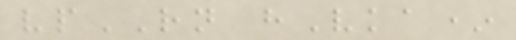vpRN hVka*
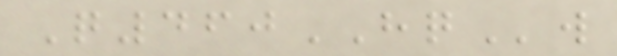Q460HQw
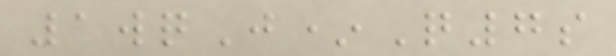1wqJ*Q7s
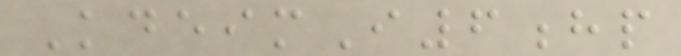KdeimI6hp
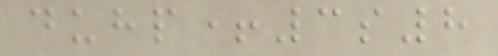duhp+3s8
